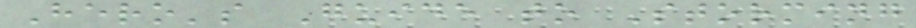Hero's Guide to Storming
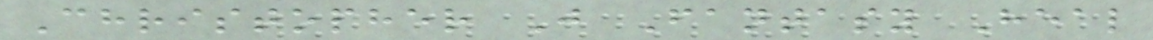Christopher J Fantasy Heal
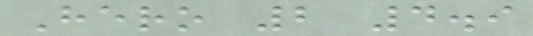Hero 2 4.9
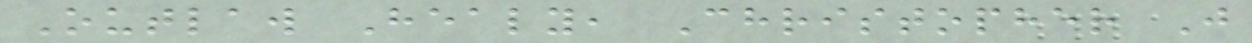Outlaw Healy, Christopher J
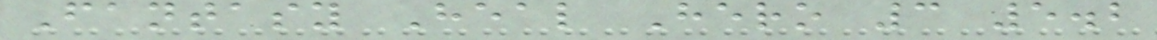Fantasy Heal Hero 3 5.2
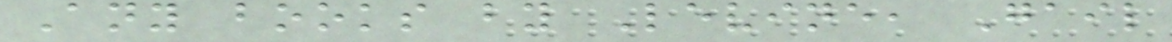Any books by Levine, Gail
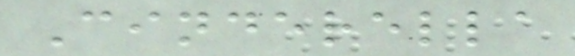Cinderella
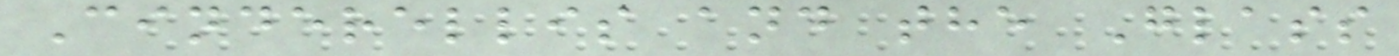Cinderellis and the Glass
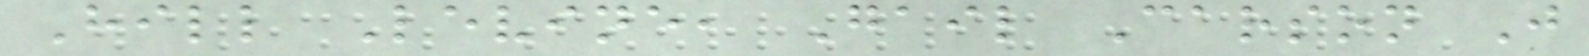Hill Levine, Gail Carson J
